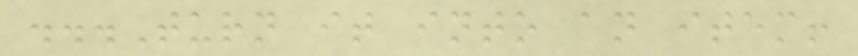...Turn it into an item!
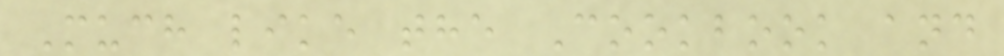Much like the Cookbook and
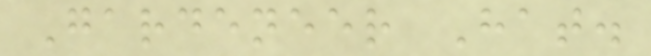Gardeneer Hat.
